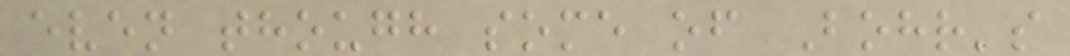even though some of Bohr's
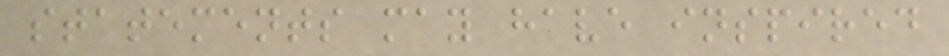statements may have inspired
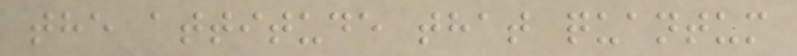the attitude that quantum
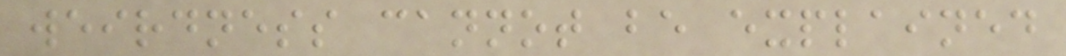weirdness cannot be explained
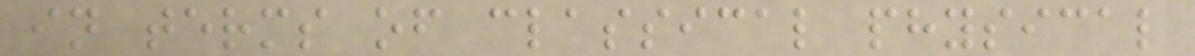in terms of classical physical
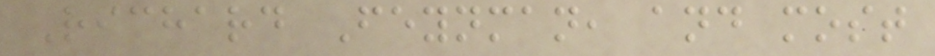Richard Feynman, and most
